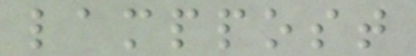lamppost
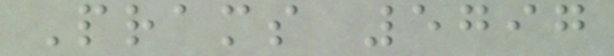Prams 5797
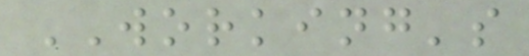WORKING's
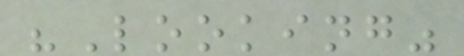"Looking"
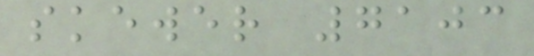skewer 7103
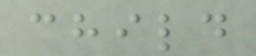child
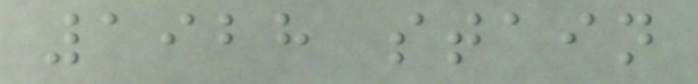1928 stain
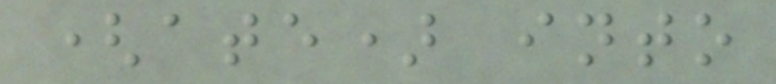(ate) into
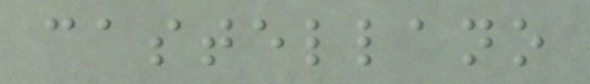castellano
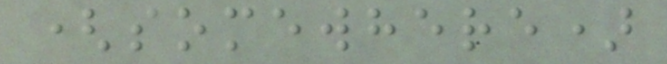(somewhere)
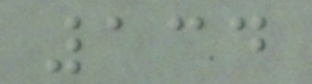134
